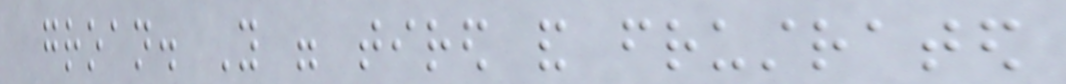groan. You were tired and frustrated
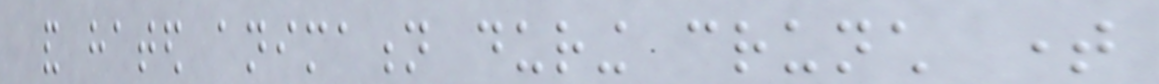and hated animation during crunch time
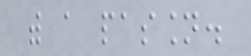with a passion.
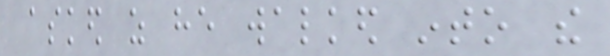asked as he walked into the
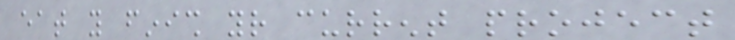eat you finish your current project
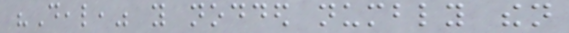"Deal," you nodded numbly then
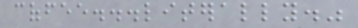coffee...literally."
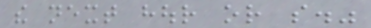the next hour or so."
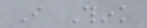I Think
